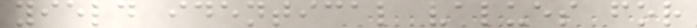yield identical values for
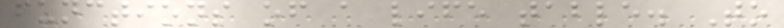functions of a life table. To
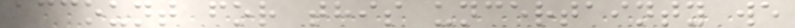account for this uncertainty we
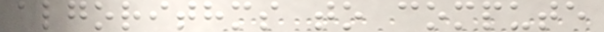algorithms to compute
